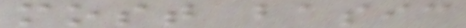most basic
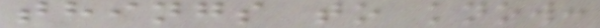things to know:
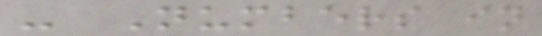- Numbers in
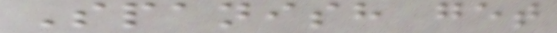Spanish get
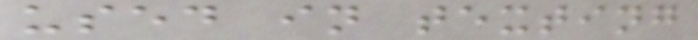used in texting
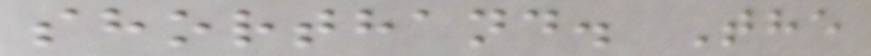shorthand. The
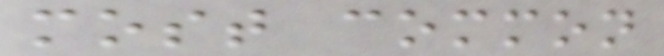most common
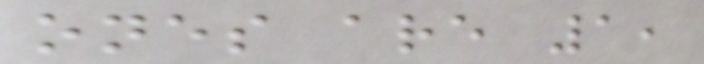ones are 1,
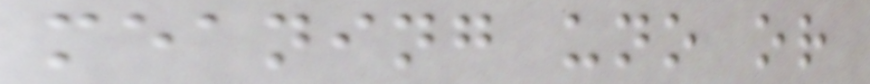meaning uno or
